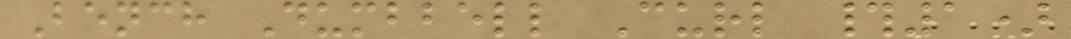Bench Dumbbell Curl #1)
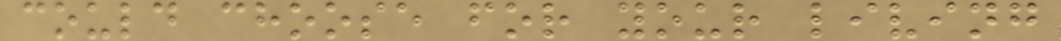could choose for your living
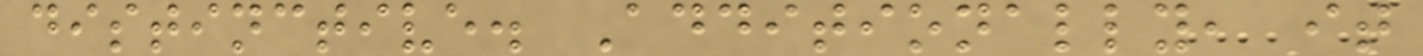distinctive. Additionally, it
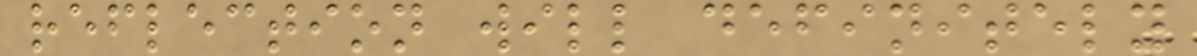reflection will definitely
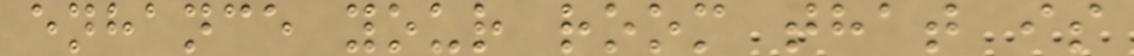enhance your room that is
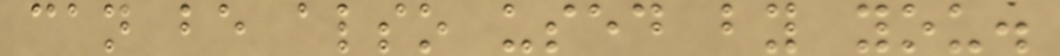can be also used by you.
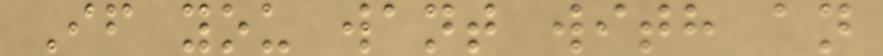If you want with an
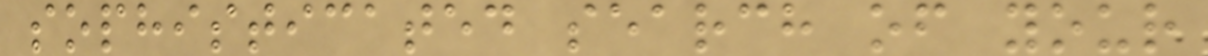sophisticated search of your
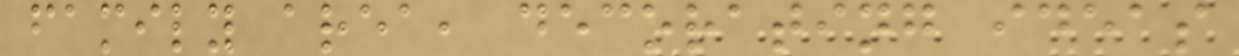family area, decorating ideas
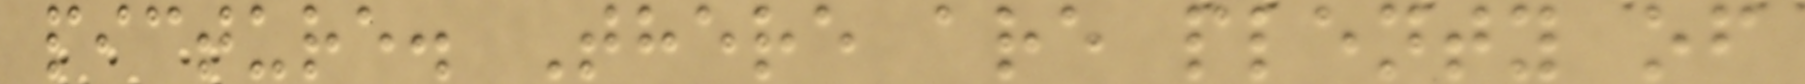picture. There are plenty of
